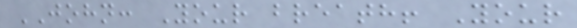JOHN: Your breath! Your
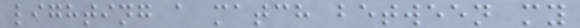lighting a match between my
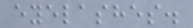eyelashes.
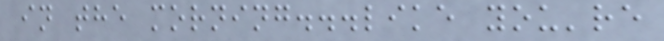in the morning...like you're
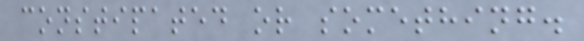constipated or something.
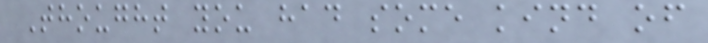Thought you had some kind of
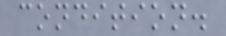condition.
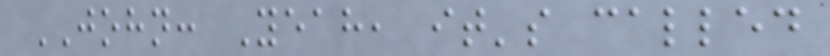JOHN: Yeah, it's called
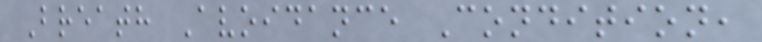Breath Avoidance Condition,
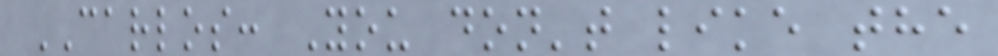CARLOS: You don't like the
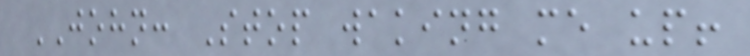JOHN: Stop waking me up!
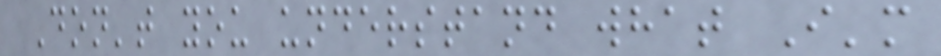Don't you understand what I'm
